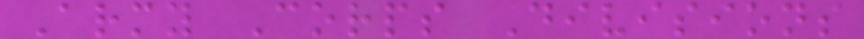Army Corps Divisions
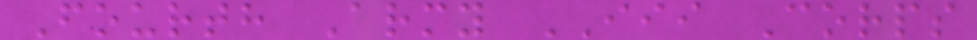Fourth Army III Corps
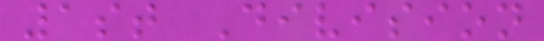1st Division
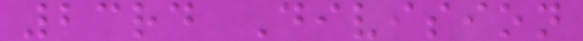23rd Division
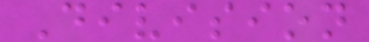Division
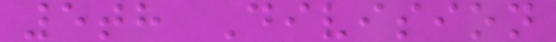5th Division
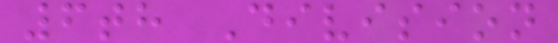6th Division
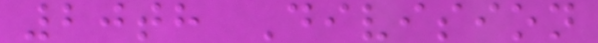20th Division
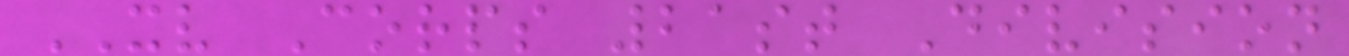XV Corps 21st Division
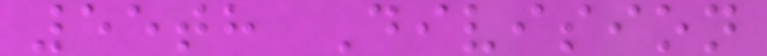55th Division
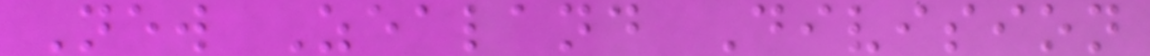New Zealand Division
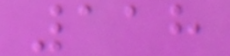118
